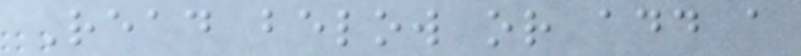Read below or add a
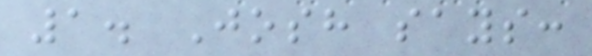1. Josh says:
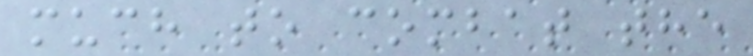much to combat the
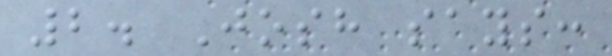2. Josh says:
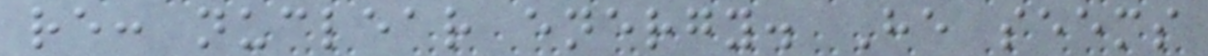re: nuclear energy. He seems
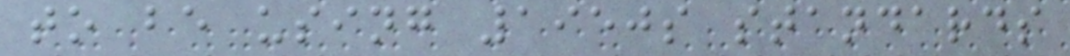to be using 1950s standards
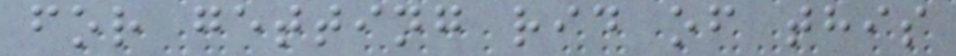for getting rid of this
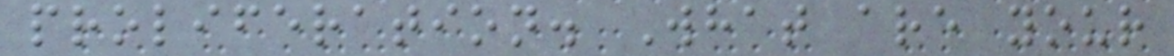proliferation. What are your
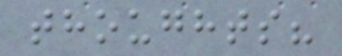thoughts?
